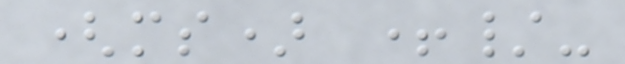(ms) +/-
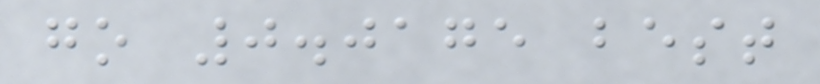go 0.0175 best
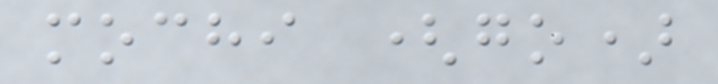mochi (go)
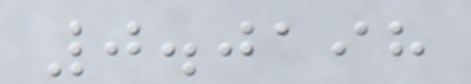0.0198
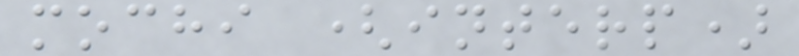mochi (interp)
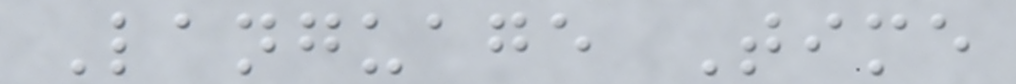Language Time
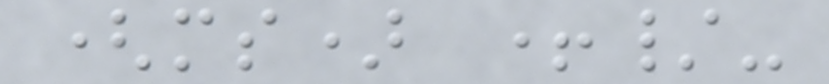(ms) +/-
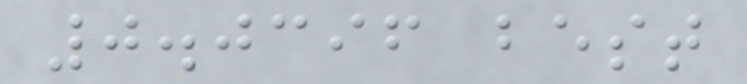0.0396 best
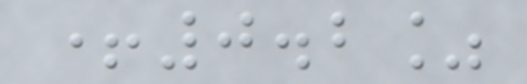+0.2%
